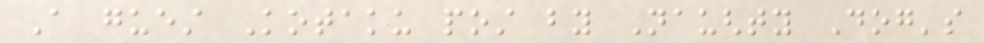A guest Kotaku post by Naughty Dog's
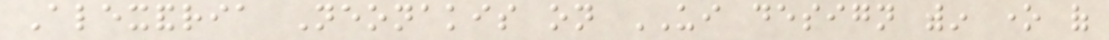Alexandria Neonakis on UI design within one of
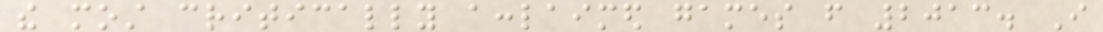the most critically acclaimed games from 2013. I
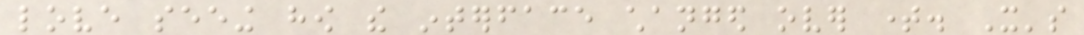love seeing how the interface changed over time. It's
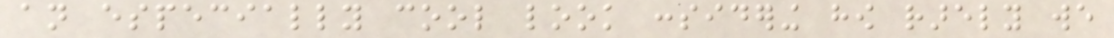an especially cool look considering how rarely we
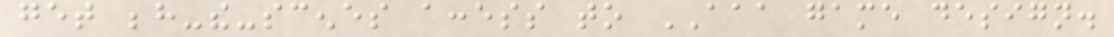get behind-the-scenes access to AAA game design.
